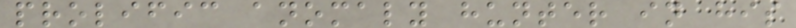prolific anomaly hunter in his
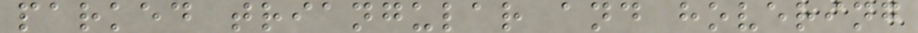parked triangular and hovering
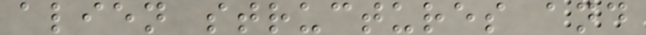alien structures and
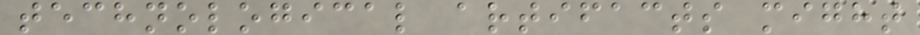technological artifacts might
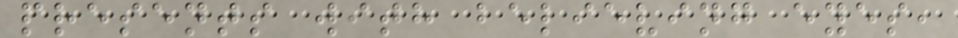presents with believing eyes,
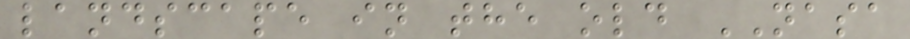landscape in the old NASA
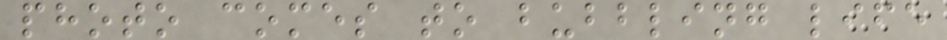photo comes to bubbling life
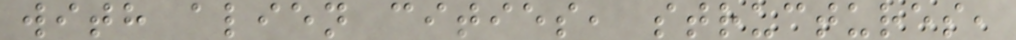with alien cities, structures,
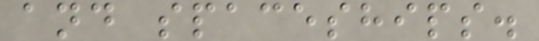and spaceships.
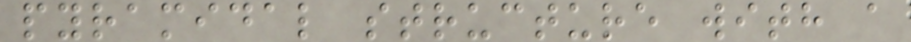pyramidal structure with a
